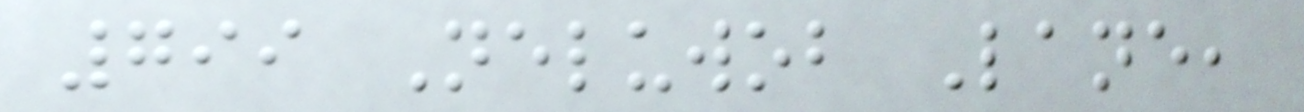799 Neluwob Lane,
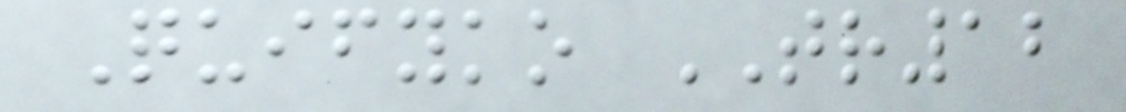Quifyko TR12
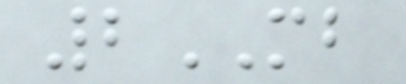2MB
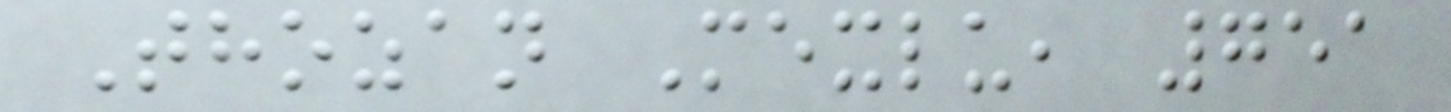Thozan Mexlu, 751
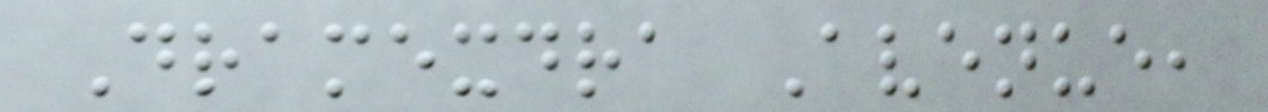Dramexdra Avenue,
